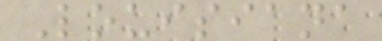Louisiana
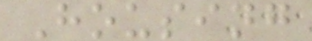Housing
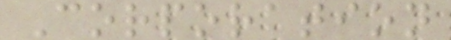Corporation
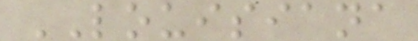LOUISIANA
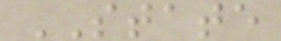STATE
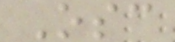Osc
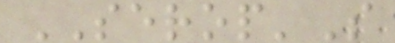SEROP'S
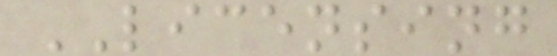LICENSING
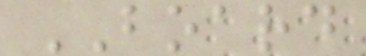BOARD
